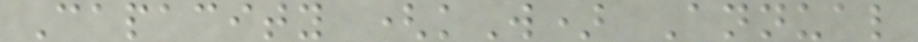Capacity (kW) Annual
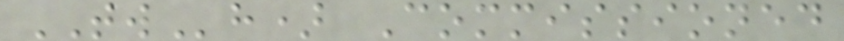TWh) Commissioned
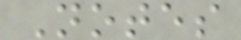Notes
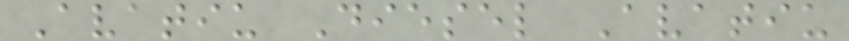Avatiu Diesel Avatiu
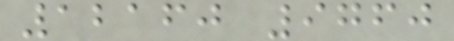12160 9760
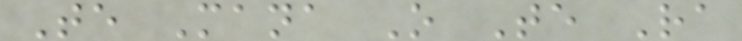Te Mana O Te Ra
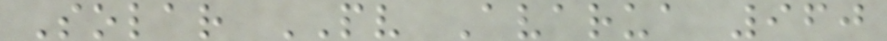Solar PV Avarua 960
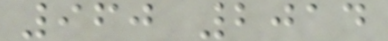960 2014
